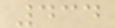434
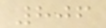806
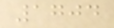1704
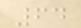64
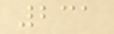231
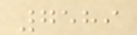7589
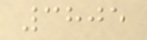3805
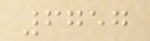6757
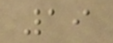19
